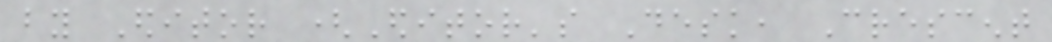by Editor (Editor's Desk, Crescent
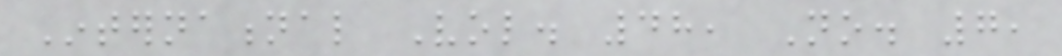International Vol. 48, No. 7,
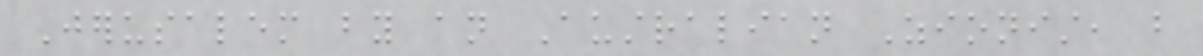Jerusalem by an Australian Zionist, but
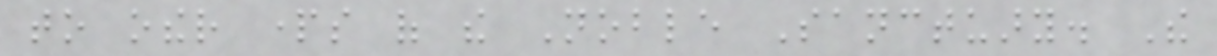to other parts of the Noble Sanctuary. The
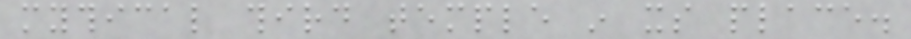mythical third temple in its place.
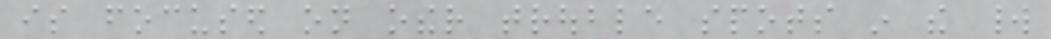is focused on other trouble spots in the world
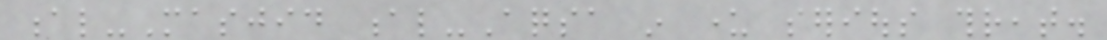al-Masjid al-Aqsa in under serious threat.
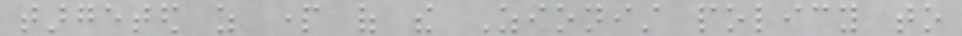targeted as part of the Zionist policy to
